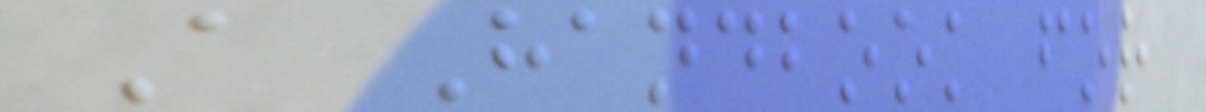A Handbook for
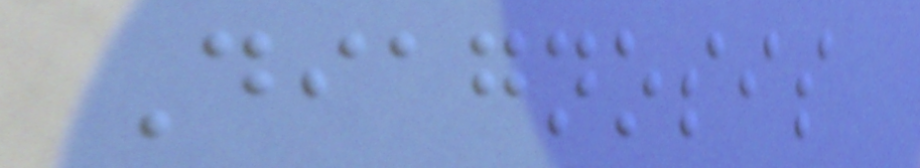Diagnosis
